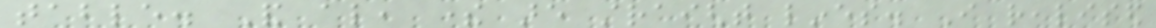table. And also, there are straight lines. I realised
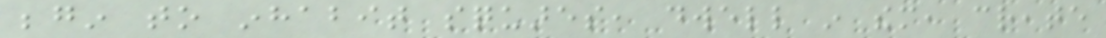begin to inhabit squares, dwell in them, create
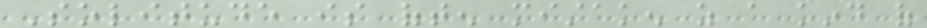Solitude is often mistaken as a kind of
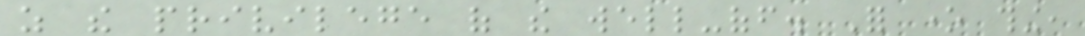as the privilege of the well-off. For one thing,
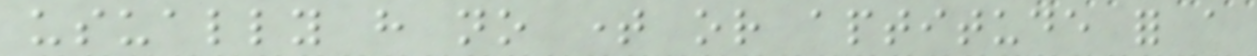usually have no time or aptitude for a
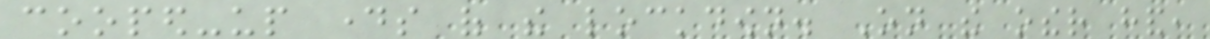cooped-up days of the lockdown. On the other hand,
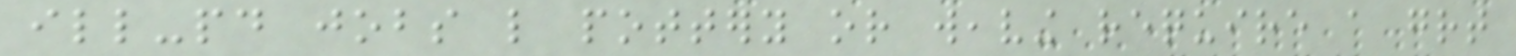ill-paid jobs like pottery or weaving require a great
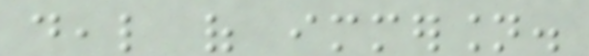deal of immersion.
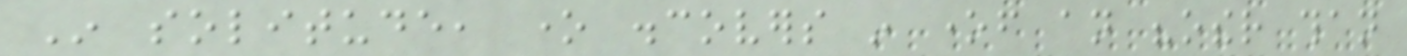In solitude, one discovers in oneself an "other than
